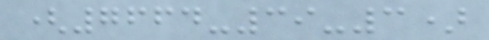(7664-39-3)
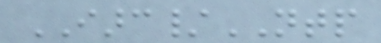IARC/NTP
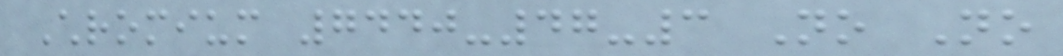Chromium 7440-47-3 No No
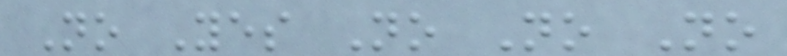No Yes No No No
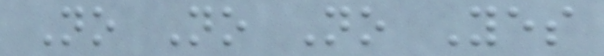No No No Yes
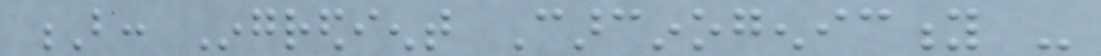B: Ingredient Carcinogenicity -
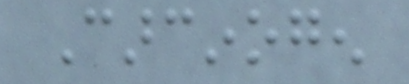Carcinogen
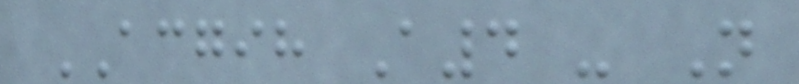ACGIH A4 - Not
